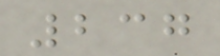237
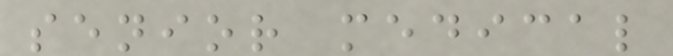senior medical
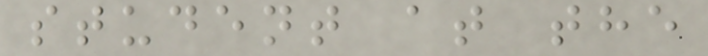student at the
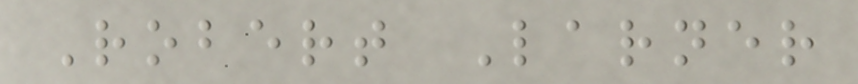Robert Larner
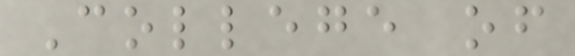College of
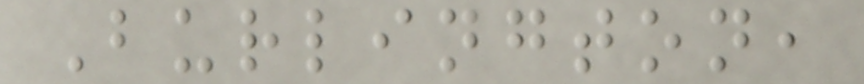Burlington,
